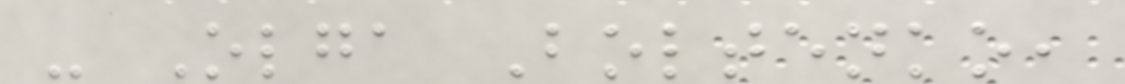- Olga Boltenko,
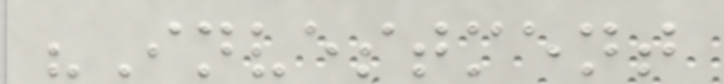"Investment
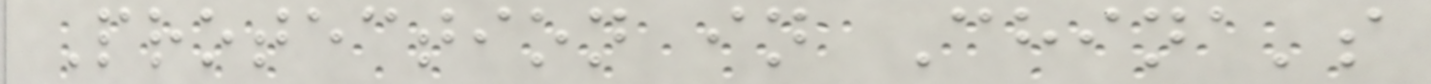Protection in China's
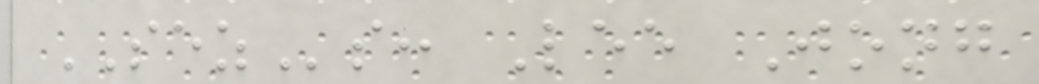SEZs: Lee Jong
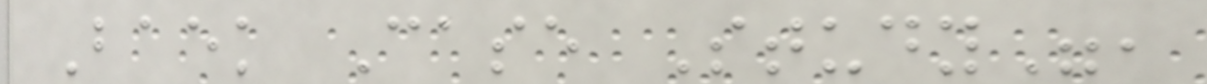Baek Case Study",
